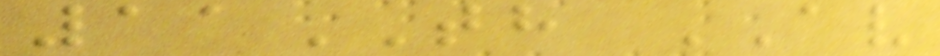11TH AV
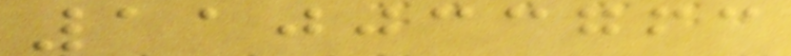110033763
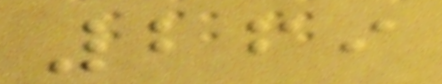269
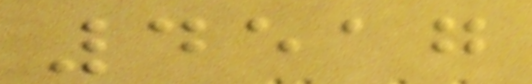4517
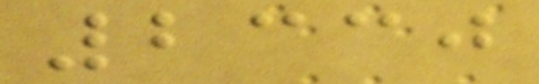2330
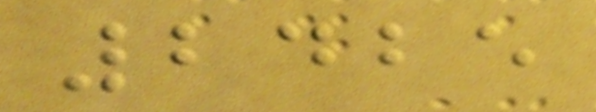2425
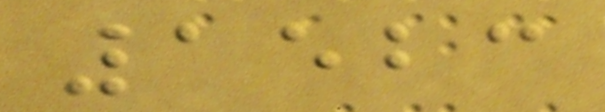1523
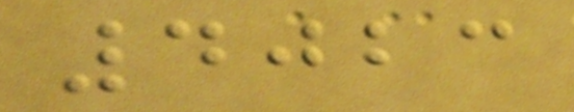4023
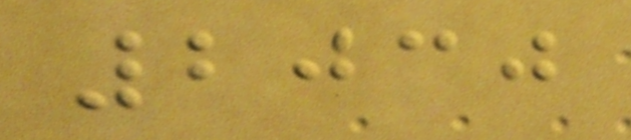2030
